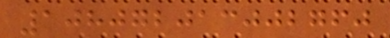108072013002760
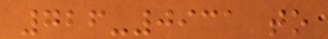726-0931 to
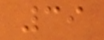39
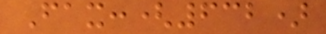Fax:(632)
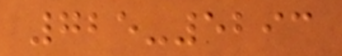725-5293
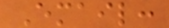Email:
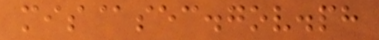mis@sec.gov.ph
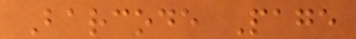Barcode Page
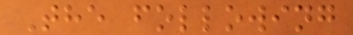The following
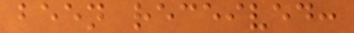been received:
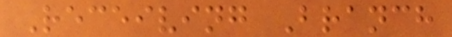Receiving Branch
